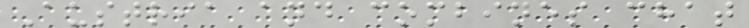Austria and combines chat
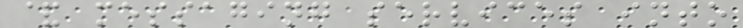& messaging services into
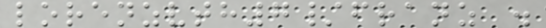lorenzvth7/franz .
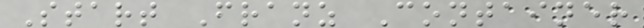Start Franz Container
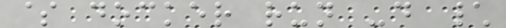$ docker run -d \
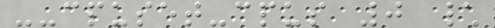--cpuset-cpus 0 \
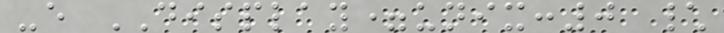-e DISPLAY=unix:0 \
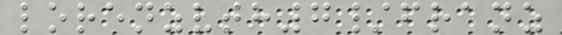lorenzvth7/franz
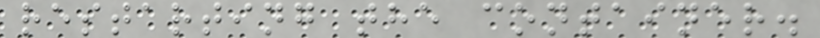restarting the container.
